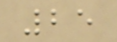25
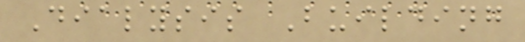Dialysis Building
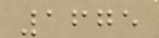1675
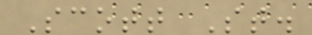Scott St.
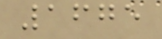1675
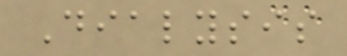Dialysis
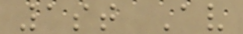1st Av
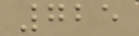725
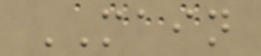MAIN
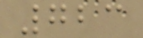723
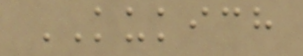KUKICH
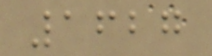1627
